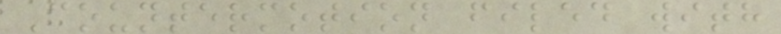Countermotion filed with
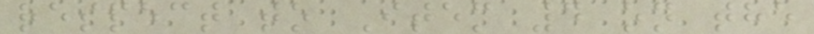respect to Item 4 on the
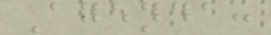Agenda:
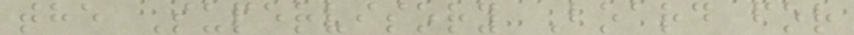the Supervisory Board for
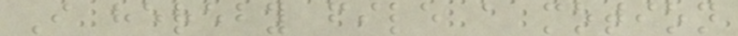I hereby file a motion
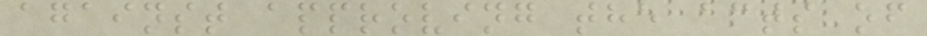against approving the acts of
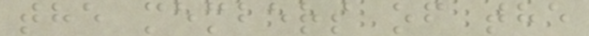the members of the
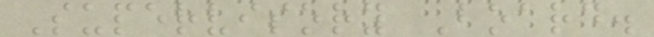Supervisory Board.
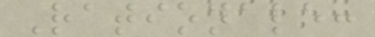Rationale:
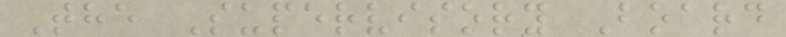The Supervisory Board
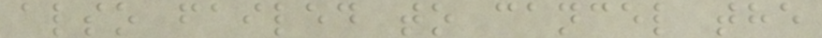also failed to cancel the
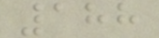188
